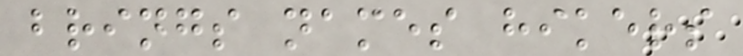brings names hikers
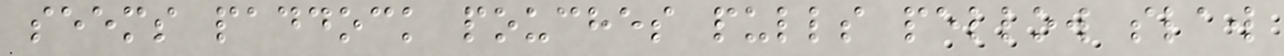seems paddock pouches pulls pellow slaw
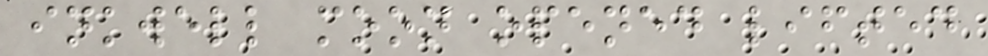inkwell moon opened lifted
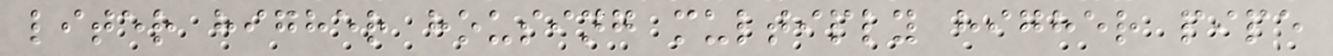liter higher housing multiply higher pipe
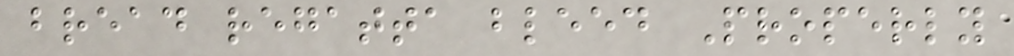bread regatta bleed Properly
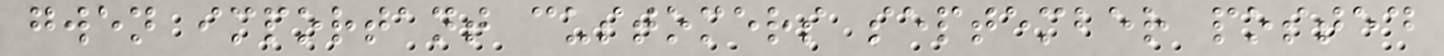gwen important customers september posted
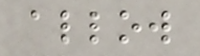allow
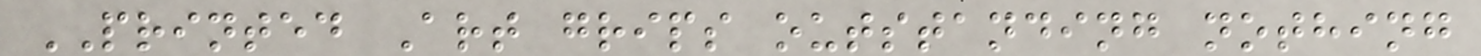PRINTED Art grips outstanding nothing
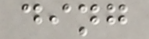ding
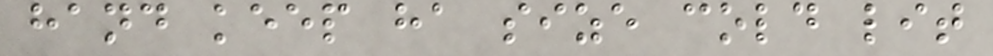hand keep ha size cold lit
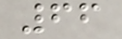66
